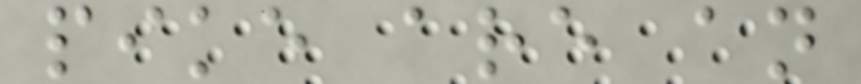pike are an
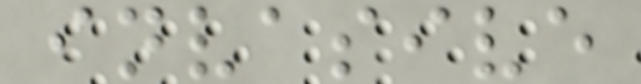invasive
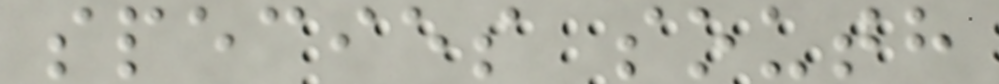species south
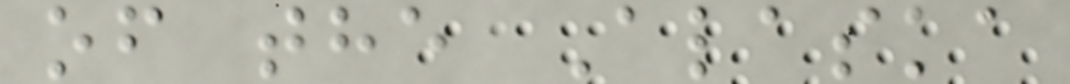of the Alaska
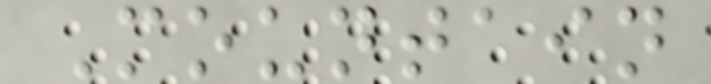Mountain
